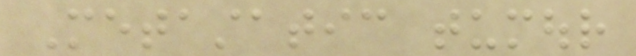Metastatic tumour
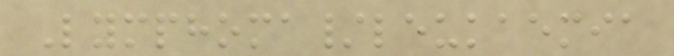Lymphoma/leukaemia
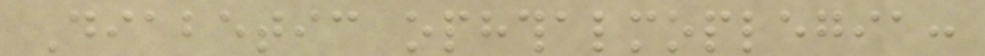Diabetic ophthalmoplegia:
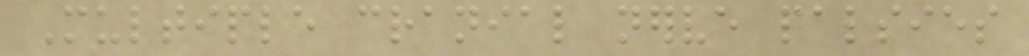Multiple cranial nerve palsies
